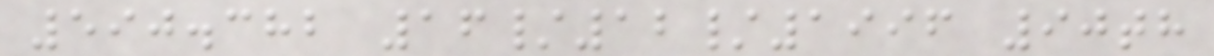590.382 16/12/1996 90th
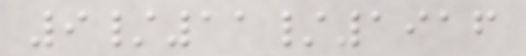9/11/1916
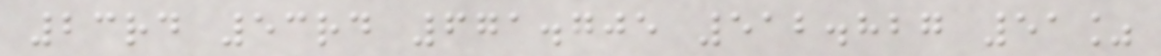23rd 53rd 671.705 512.827 51%
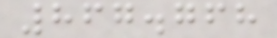867.768
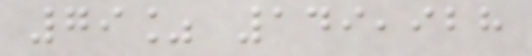79% 149,928
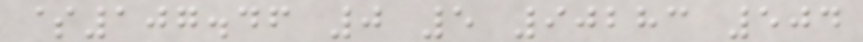$107.46 0 5 90283 504
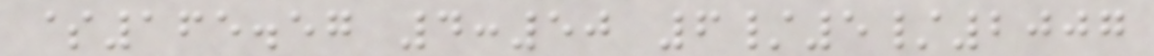$165.57 4:50 6/5/2007
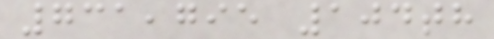731,795 104th
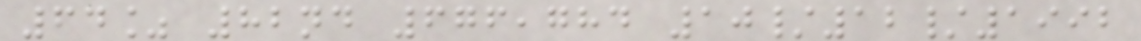64% 82nd 676,784 10/12/1992
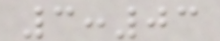3:03
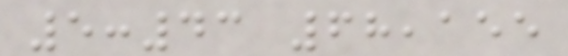5:43 68,155
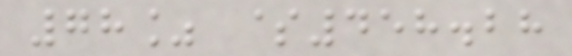78% $458.28
